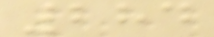284
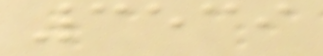3539
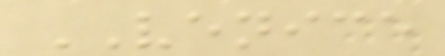VENICE
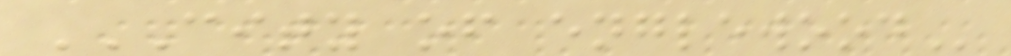CITY OF ENGLEWOOD
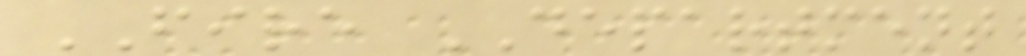FIRE DEPARTMENT
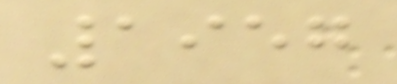1957
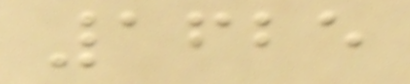1625
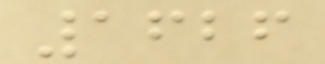1626
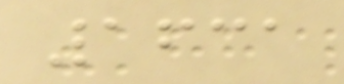1631
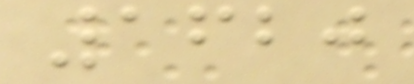1620
